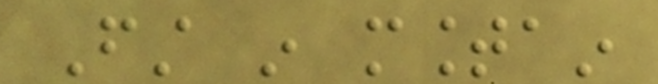First in mountain
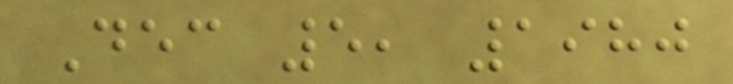Dec 5, 1980
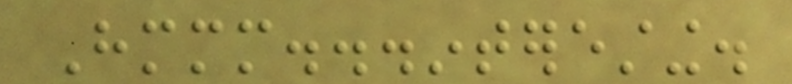Hmmm...interesting.
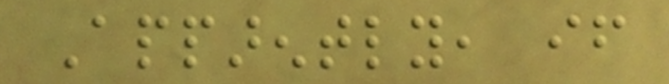Apparently, if
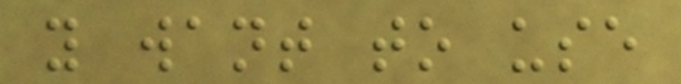you want to use
